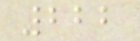222
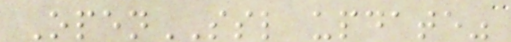OpenSSL update"
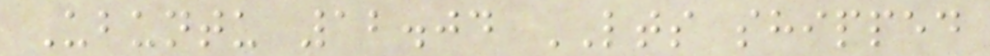Ubuntu 12.04 LTS shipped
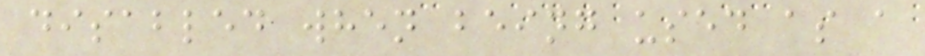disabled when being used as a
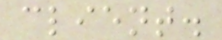client.
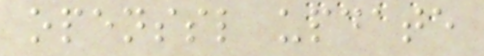openssl update
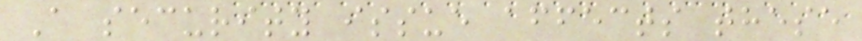A security issue affects these
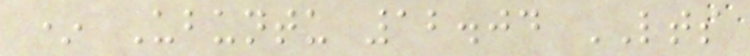* Ubuntu 12.04 LTS
